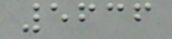5636
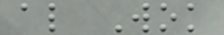al Wok
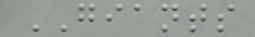GIANTS
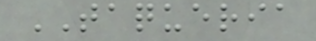TAQUERIA
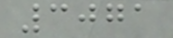3071
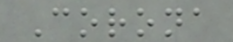Corona
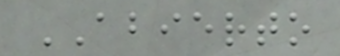ABIERTO
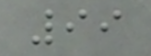99
